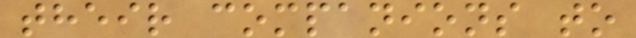their companions to
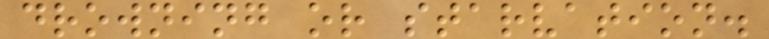drowning or starvation.
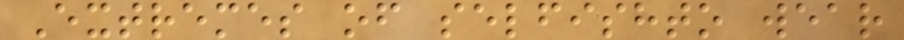Extremes of selfishto wear
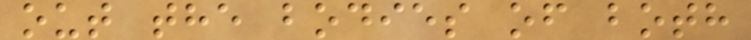out the bodies of both
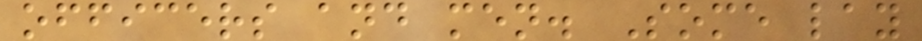officers and men. Some lay
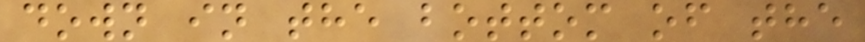down in the bottom of the
